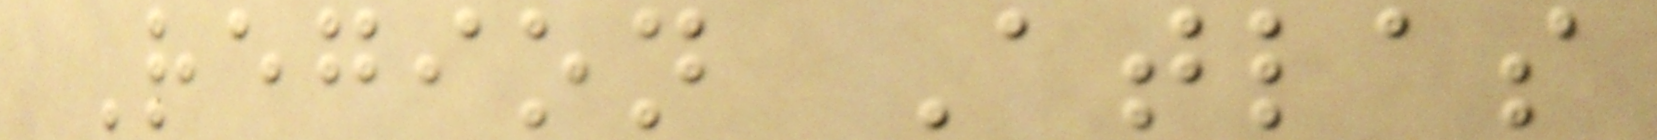Region Atlas
